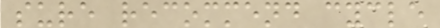sure recommend cycle
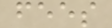fees
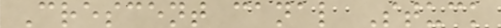Crescent canal Stuck
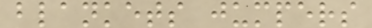blankets jumpers
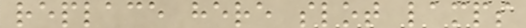replace here slot lamps
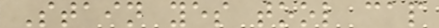Stain yes tool cap
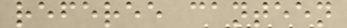referee canteen
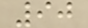90
